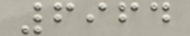6964
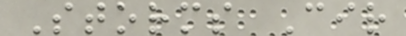Storms Cir
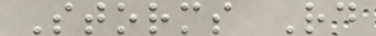Storms Rd
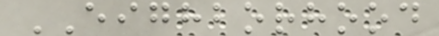EIGHBORHOOD
